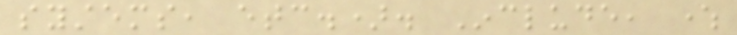systems, etc.). Include, where
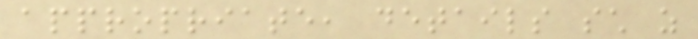appropriate, details such as
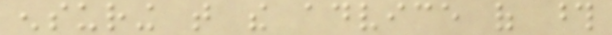ensuring that the advice of those
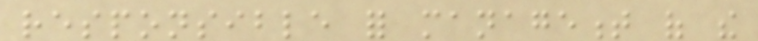responsible for management of the
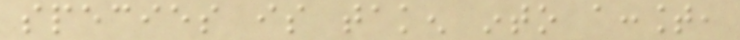species is taken into account,
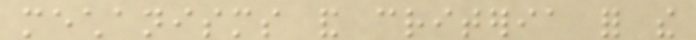mechanisms and criteria for the
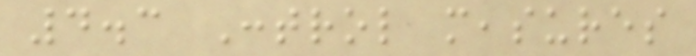4.3 Control measures
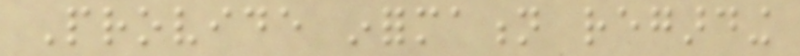Provide information regarding
